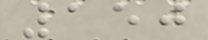150
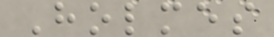Holmes
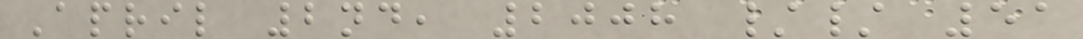April 2nd, 2008 // 51
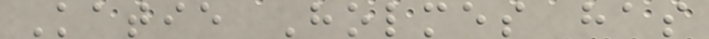Katie Holmes has
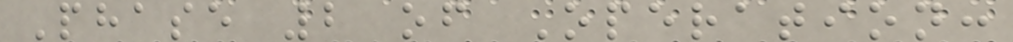Phase 2 of Operation:
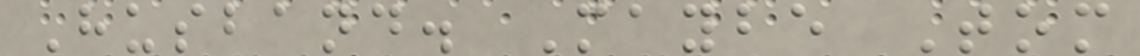Husband. Maybe Tom
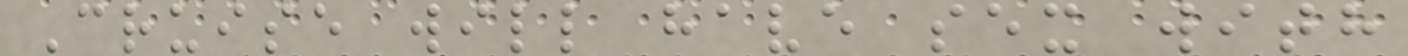Cruise will have sex with
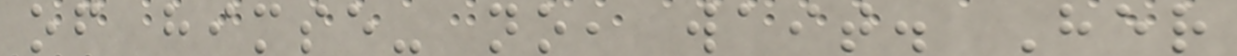of himse- no, wait. Her
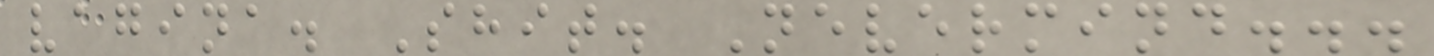vagina. Shit. Nevermind...
